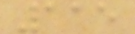115
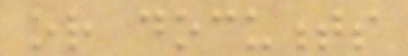or documents
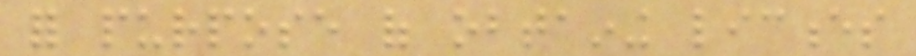for purpose of obtaining licences
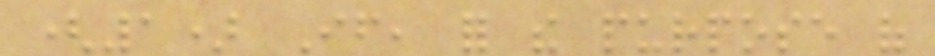(1) If, for the purpose of
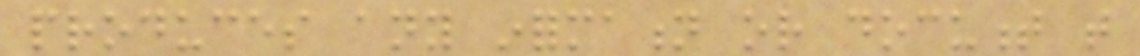produces any information or document that
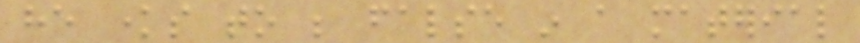he knows to be false in a material
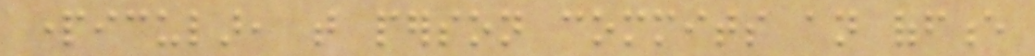particular, that person commits an offence
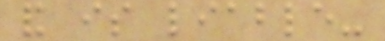and is liable-
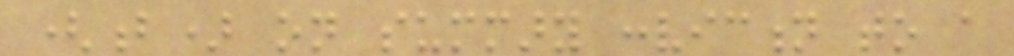(b) on summary conviction to a
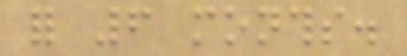for 6 months.
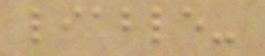liable-
